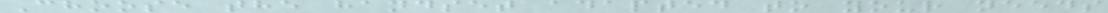Choose the handset adapted to your needs
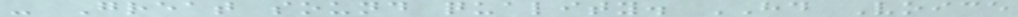- Great sound quality. HD Voice
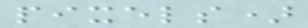pixels)
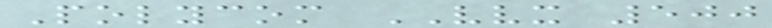Polycom VVX 500
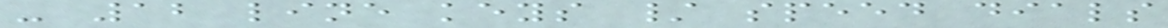- 12 line keys / speed dials
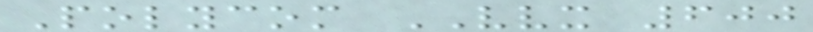Polycom VVX 600
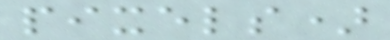pixels)
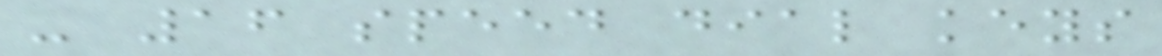- 16 speed dial keys
